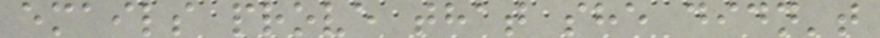emails prove that she didn't
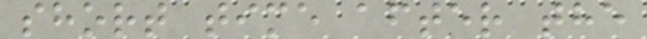short time after the
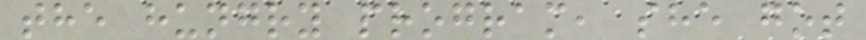the hungry program, she got
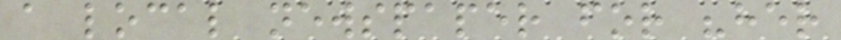a local newspaper for "her
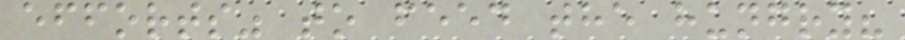efforts" to feed the hungry?
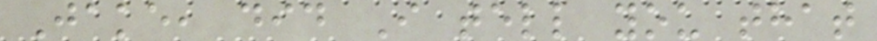Jake, did I tell you that
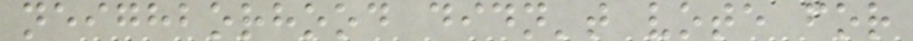neighborhood didn't vote for
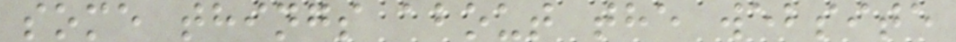some things about the website
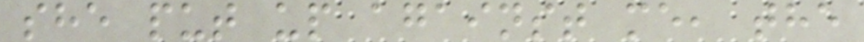she put up against me, the
